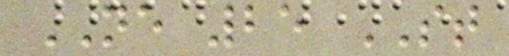NE 25 ST
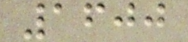1600
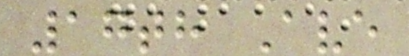17th Ave
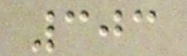303
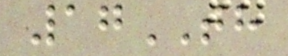17TH
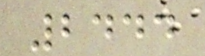2444
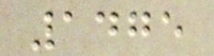1475
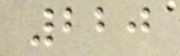220
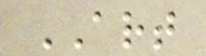ART
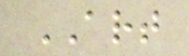ART
